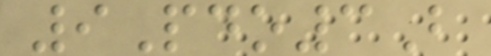9Pdo3B
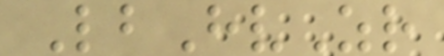LbHvZr
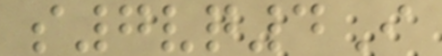s7vq4I
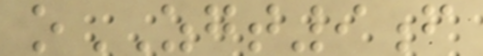oZGT9f
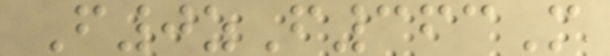F0zF363M
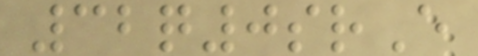32q0srE
